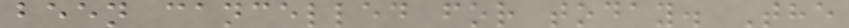been cancelled for today. The
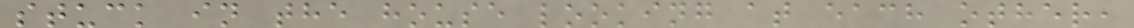stuck in the house looking at each other,
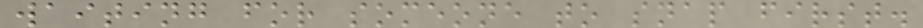waiting for someone to snap first.
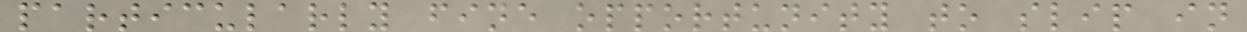particularly fine opportunity to slip in
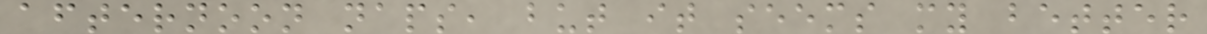afternoon naps, but it seems my better
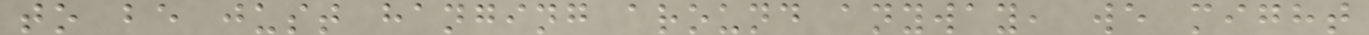to be just hanging around anyway, we might
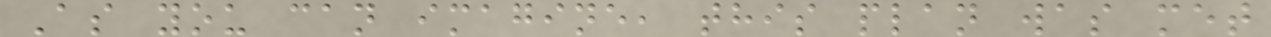As you can imagine, this plan was met
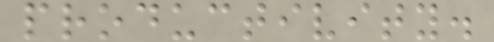productivity.
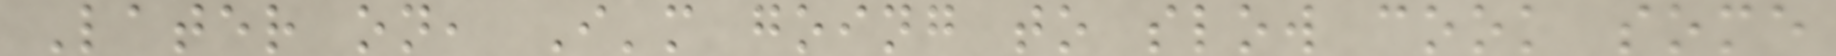Later on, I'm going to slow cook some
